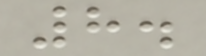8.
